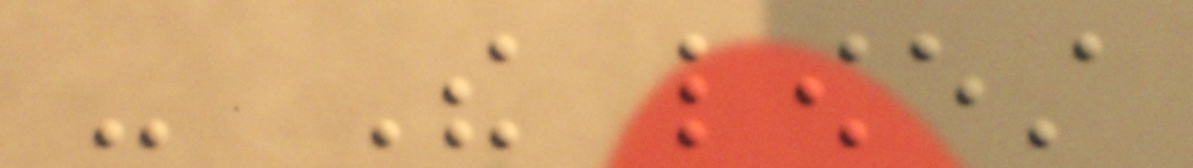- The lowest
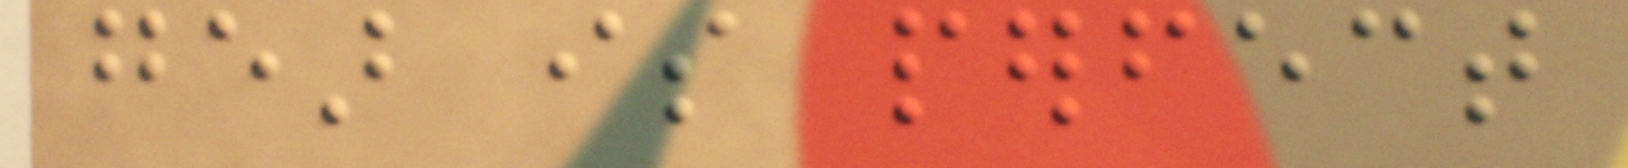gear is perfect
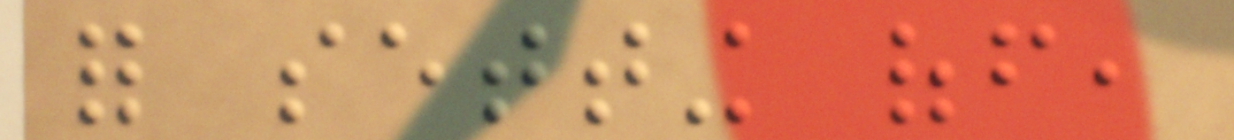for setting off,
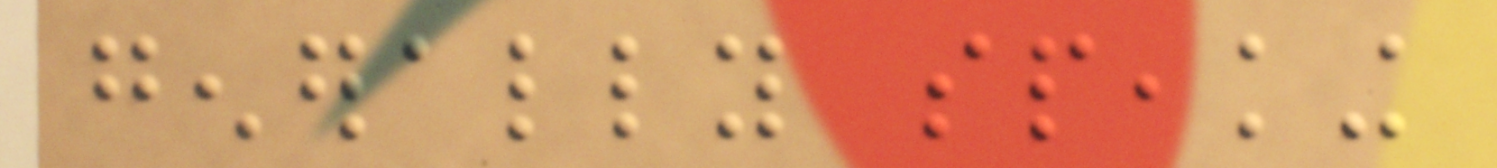generally speaking
